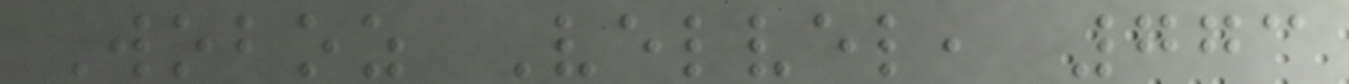Woboz Velvel, 773
